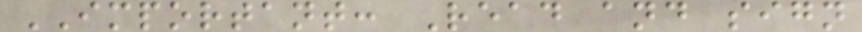IMPORTANT: Read and sign
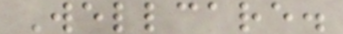Wellcare.
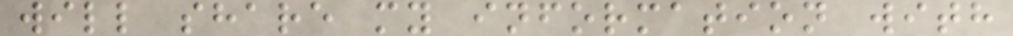will share my information with
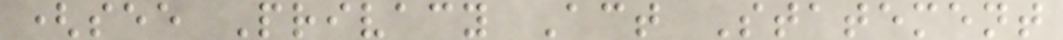(see Privacy Act Statement
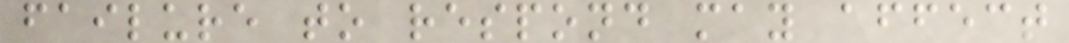failure to respond may affect
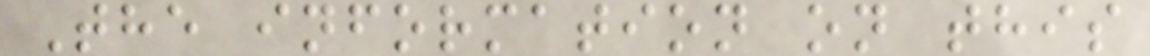The information on this
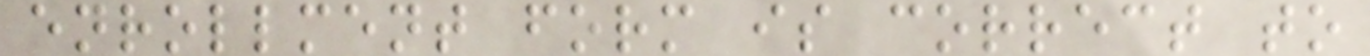enrollment form is correct to
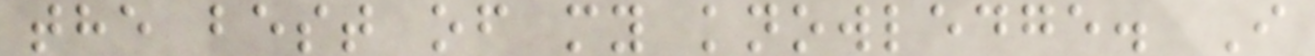the best of my knowledge. I
